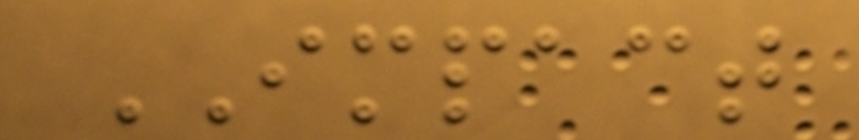IMPACT
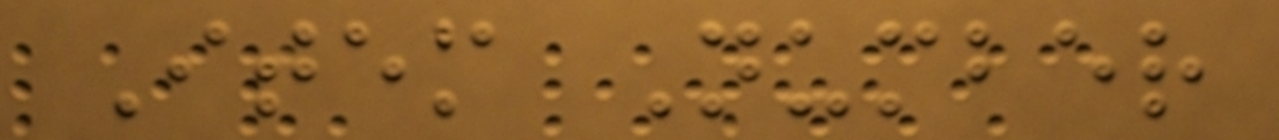Item Number
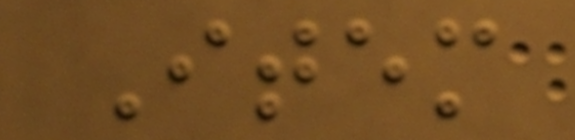Item
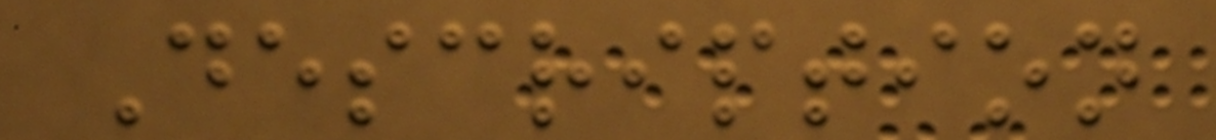Description
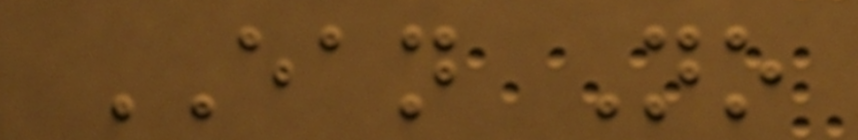EAN No
